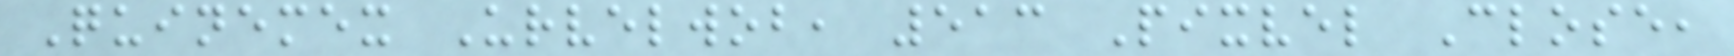Quinemex Urvelwob, 513 Pixvel Close,
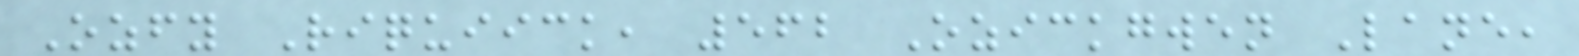Ozfy Riquiick, 562 Ozickgwen Lane,
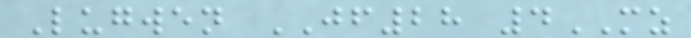Lugwen JF28 4MZ
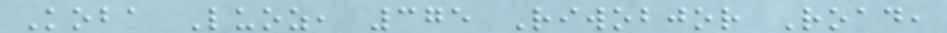Koba Luoz, 375 Riwobjor Road,
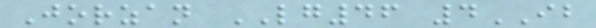Jorzan LG46 4IB
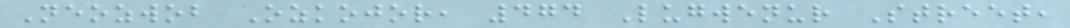Neozwob Ozkojor, 474 Lugwenur Street,
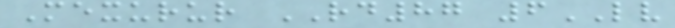Mexurur RD87 6LV
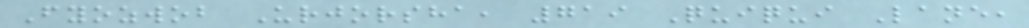Fyozwob Urjorsha, 719 Quiqui Lane,
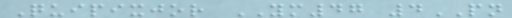Quipixjor YM47 4PN
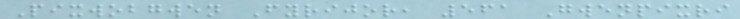Pixwobgwen Fyrijor, 561 Gwenpixri
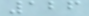126
